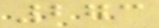273
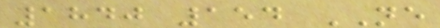1840 154 NE
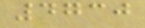4730
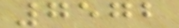7572
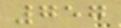757
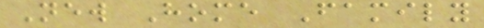New Home Family
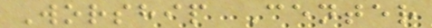Worship Center
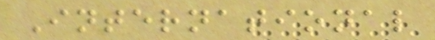International
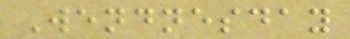Wendnesday
